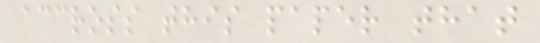accross this paper that
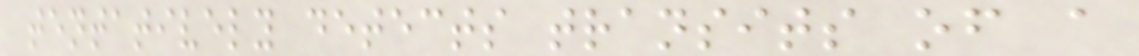tentatively detects transits of a
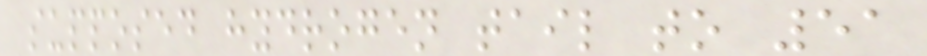supposed hydrogen tail to 51
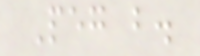Peg b.
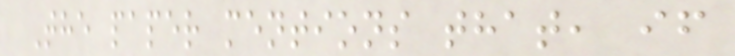The paper mentions that, if
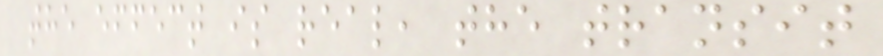the effect is real, the transit
